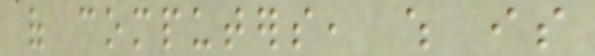of computers, which is
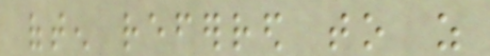often referred to as
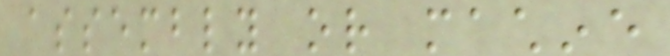assembly or machine
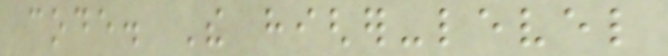code. The higher-level
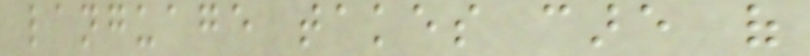language takes care of
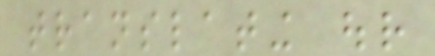translating our
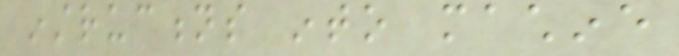instructions into machine
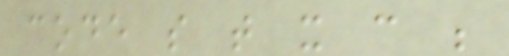code so that it can be
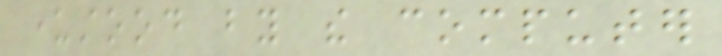understood by the computer
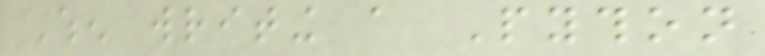When writing a Python
